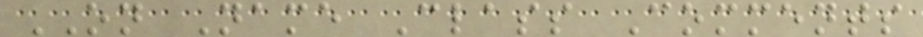ON Name Class Comments
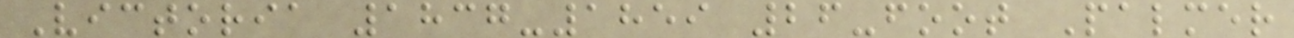Victoria 1837-1859 26-foot Palmer
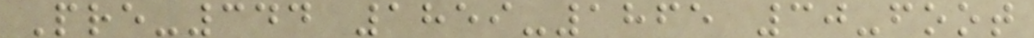Pre-344 1859-1865 30-foot
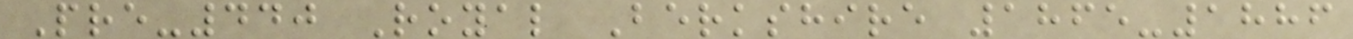Pre-440 Royal Berkshire 1865-1886
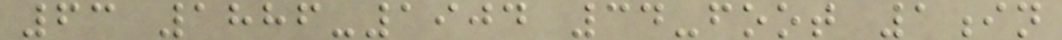63 1886-1904 34-foot 1in
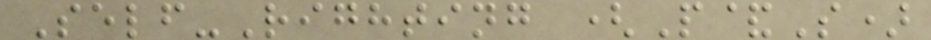Self-Righting (P&S)
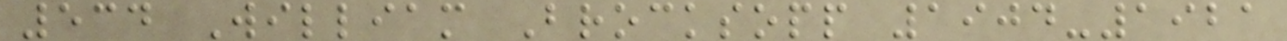534 William Brocksopp 1904-1921
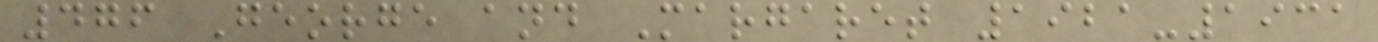476 George and Margaret 1921-1931
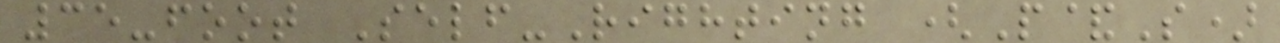35-foot Self-Righting (P&S)
